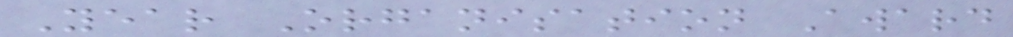Year Organisation Award
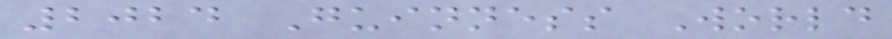2024 Guinness World
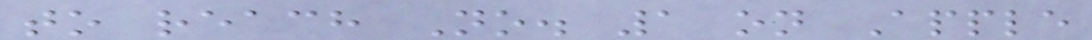to reach No. 1 on Apple
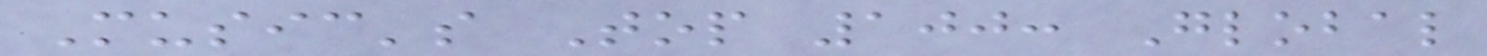Music's Top 100: Global
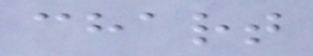chart
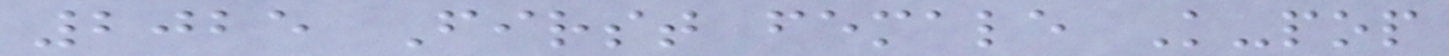2025 First female K-pop
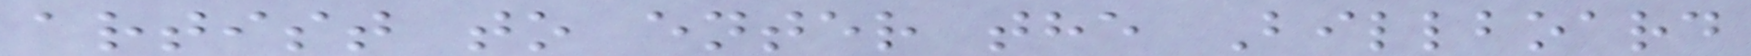artist to enter the Billboard
